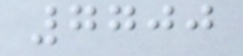7700
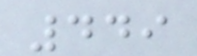449
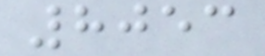8053
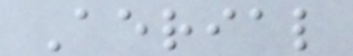Aerial
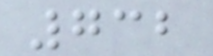732
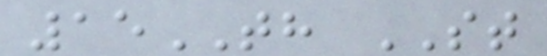15TH ST
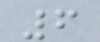6
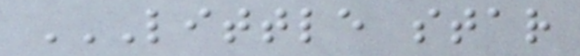LITTLE STAR
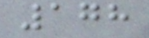178
